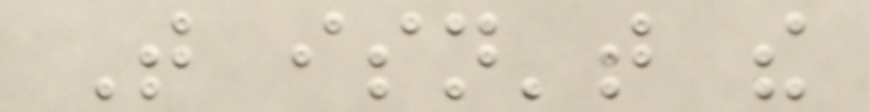That isn't the
